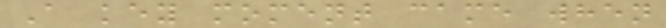A key moment came when
